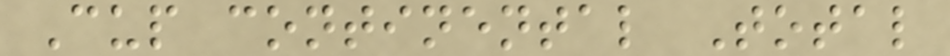Cup continental Total
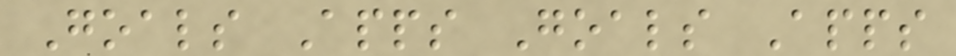Goals Apps Goals Apps
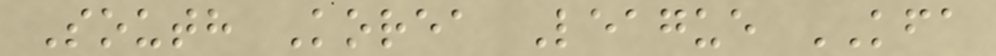South Korea League KFA
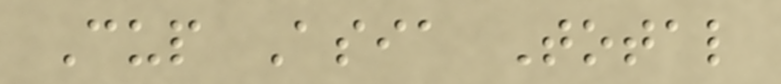Cup Asia Total
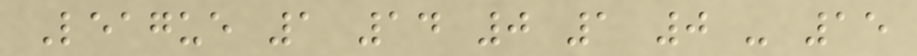League 1 14 0 1 0 - 15
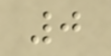0
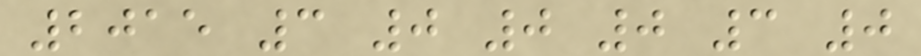2015 3 0 0 0 3 0
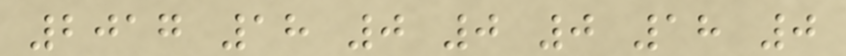2017 18 0 0 0 18 0
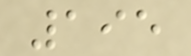195
